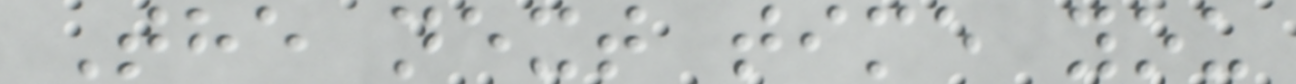The next time you
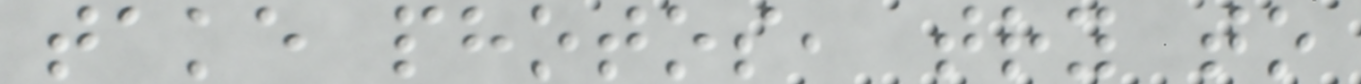take photos, try to
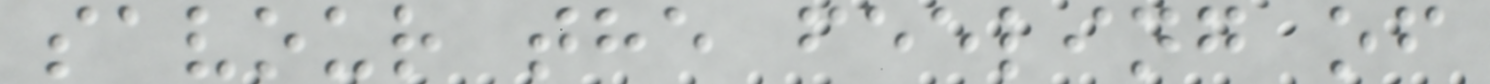savour the feeling of
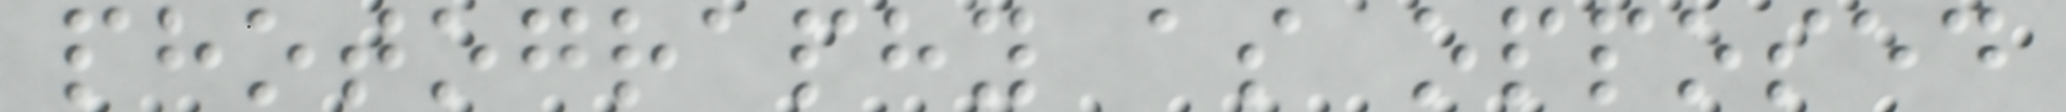photography as opposed
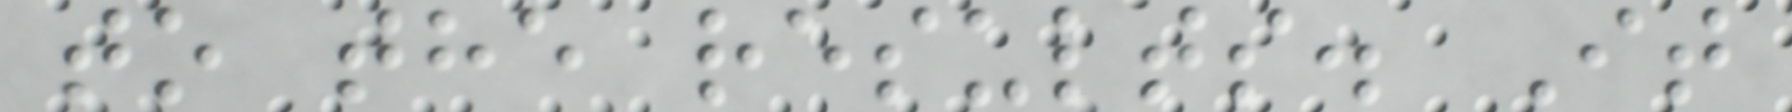to the results. It
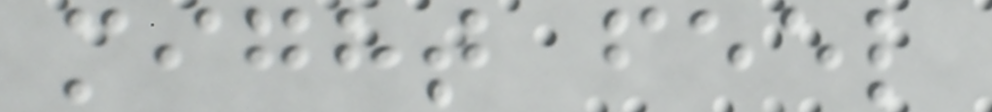might feel
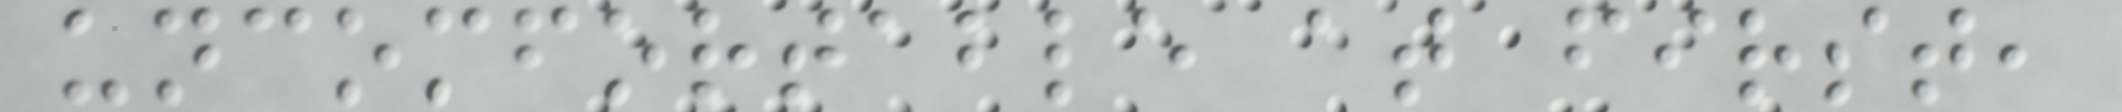uncomfortable at first,
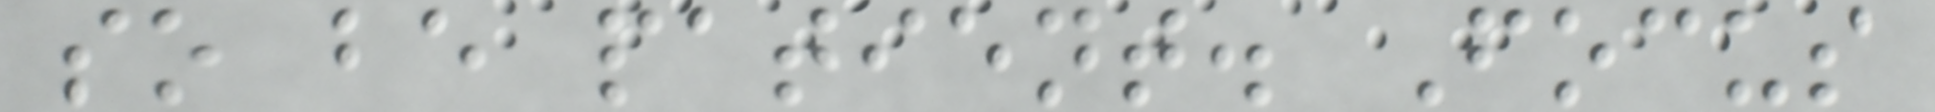so be patient. Focus
